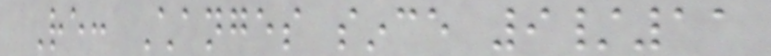Re: Changes since 9/11
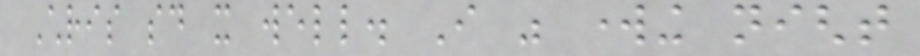Chris said it well. I was working night
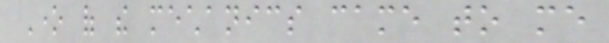One of the mechanics came to me
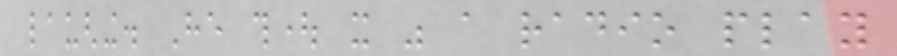laughing. He thought it was a radio play
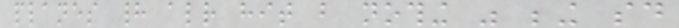planes had already hit but nothing was being said
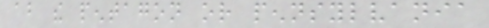about the pentagon or pennsylvania
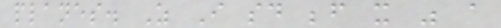planes. As I said before it was a
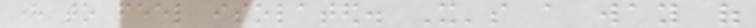here to feel isolated. It's a way of
